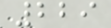229
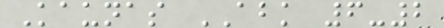Kaunas ABK 6-2
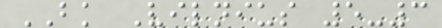BK Vilnius 5-3
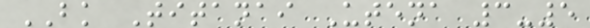BK Titanai Utena 3-5
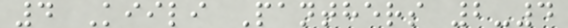4 Kiili Panthers 2-4
